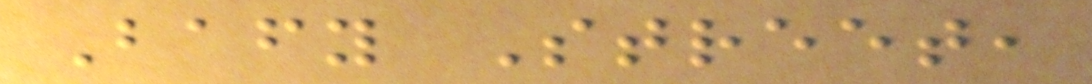Bafy Street,
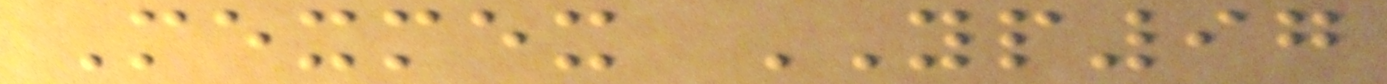Mexmex YP97
